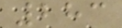283
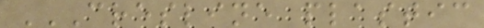CRESLINE PLASTIC
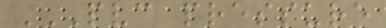PVC PRESSURE
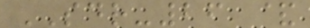SDR-26 &
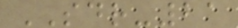SDR-21
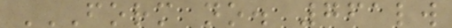FORM NO. 761LW
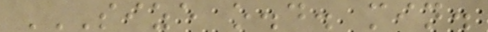SIZE O.D. MIN.
